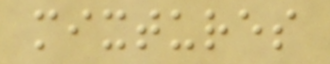mixtures
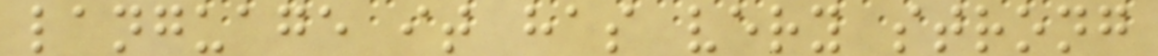language it has very strong
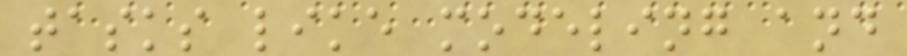tasks like modeling and
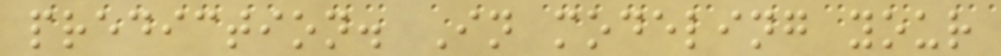prediction. In modeling your
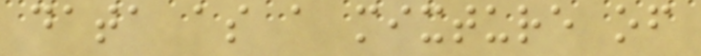data as a mixture of
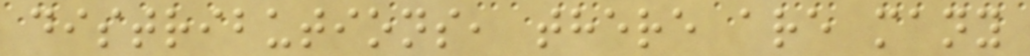distributions, there are many
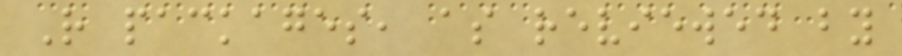R packages, as reviewed by
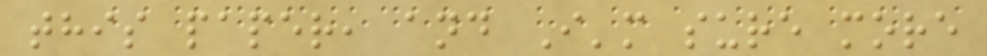this paper, and I'm sure more
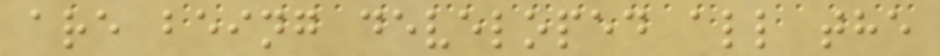are being developed all the
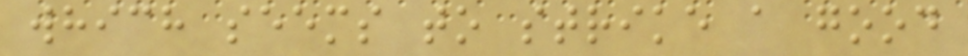which seems to strike a good
